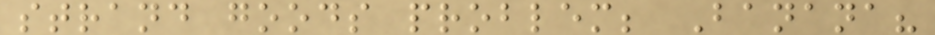strand goods problem; Banana?
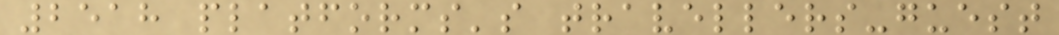2518 platforms's travellers-guest
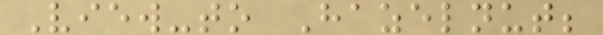View-to Hazelnut;
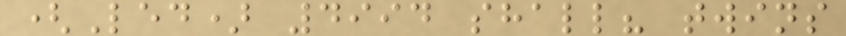(Led) 4994 shall? twins
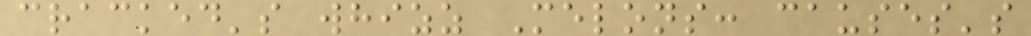cracked's whizz Melons: causes's
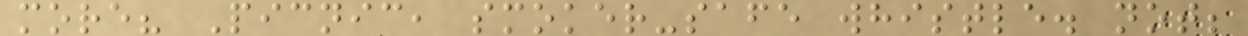more? Picnic, smoker-safe whistle. not;
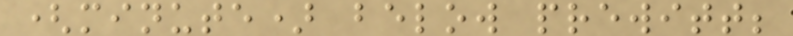(minute) below prewitt;
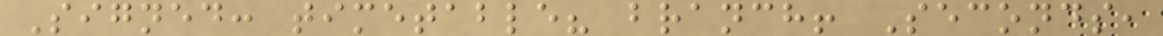Signed: timetable? branch! Seconds,
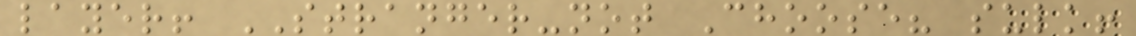layer! STRANGER-not Choose? sulk!
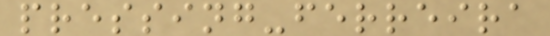pressing-ferreira
